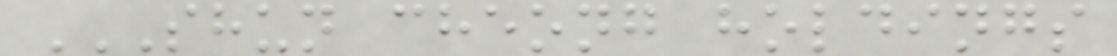SHUN CHEONG HOLDINGS
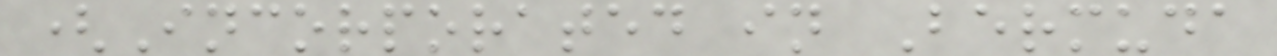(Incorporated in Bermuda
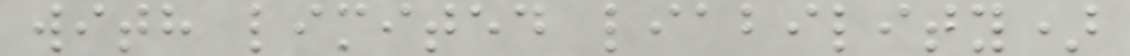with limited liability)
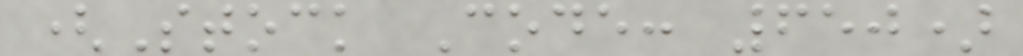(Stock Code: 650)
